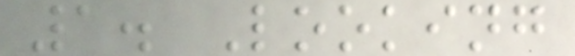1. Looking
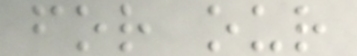for our
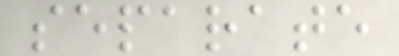separate
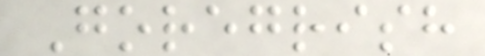Goregrish
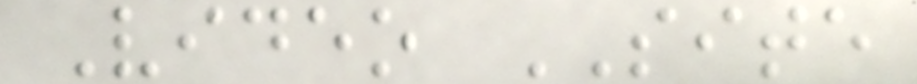Video SITE
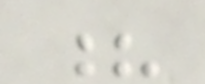?
